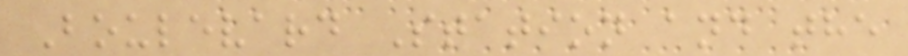Boulevard Station and the
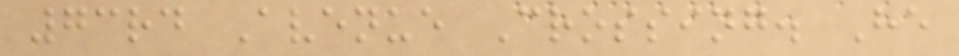73rd Avenue Crossing. He
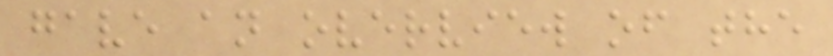gave an overview of the
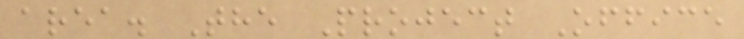area. The Project Office
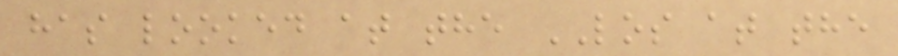has looked at the LOS at the
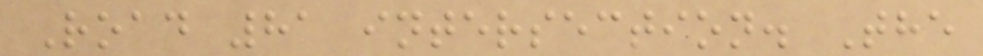Road 81 intersection. The
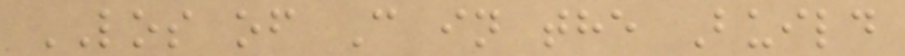LOS of C in the Build
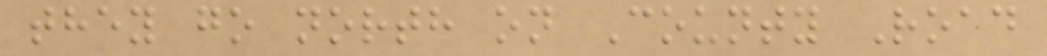they go north on County Road
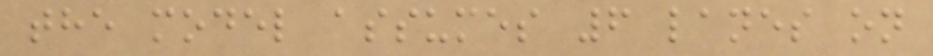the model assumes 6 lanes on
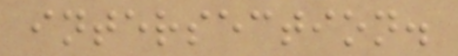intersection.
